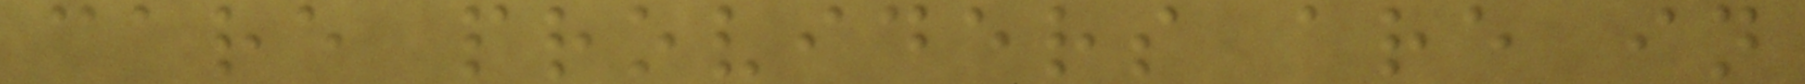care providers are in
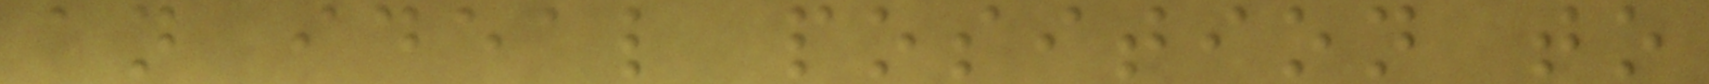an ideal position to
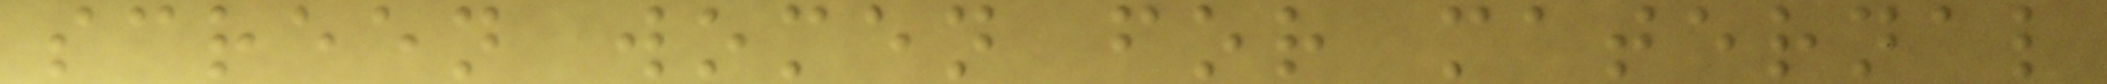screen women for maternal
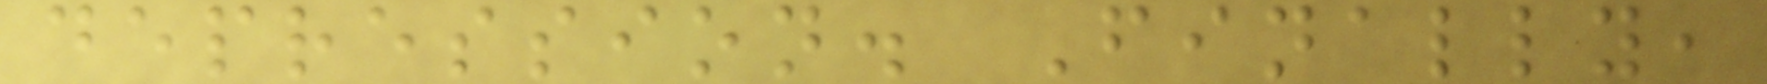depression. Finally,
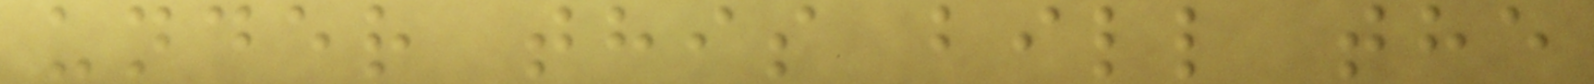under this bill the
